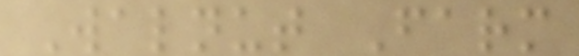Walnut Farm
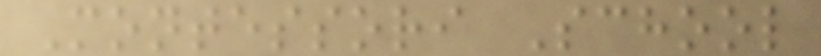Montessori School
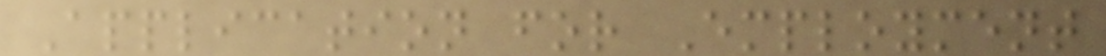Application for Employment
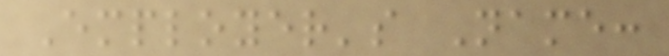Employer's Name:
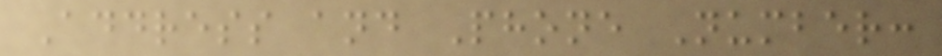Address and Phone Number:
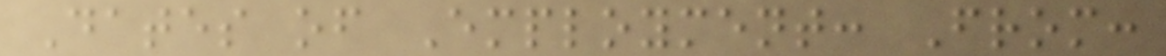Dates of Employment: From:
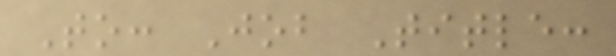To: Job Title:
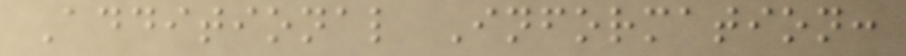Additional Information:
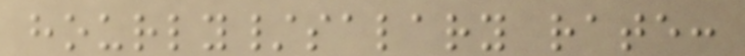hourly/salary rate:
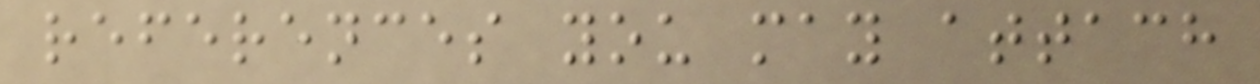references you may attach
